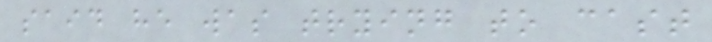said he was trying to cast
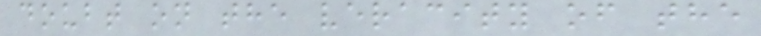doubt on the veracity of the
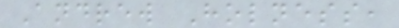Andrew Holness,
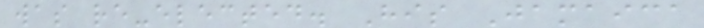was re-elected. His Jamaica
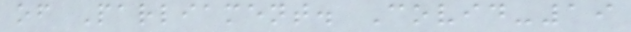of Parliament. Covid-19
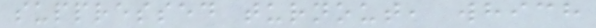suppressed turnout, which
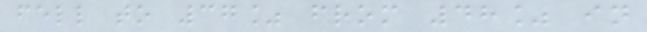fell to 37% from 48% in
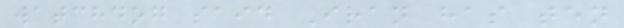watchdog said Iran has ten
